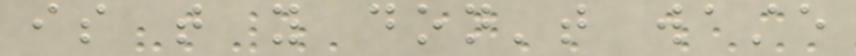is that you don't waste
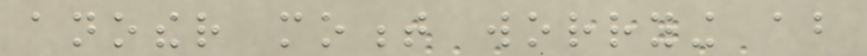another moment worrying about
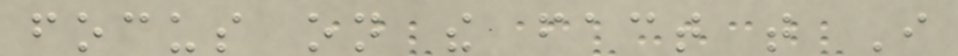focus on the fact that I
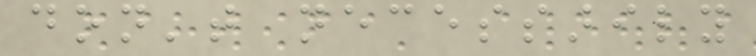don't necessarily
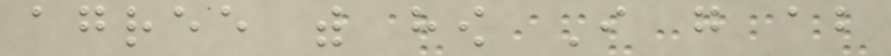agree with how I go about
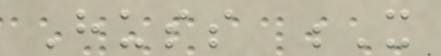Huss X
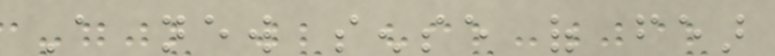A new sense of fear
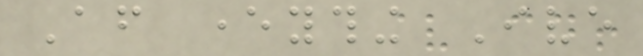After everything Ive
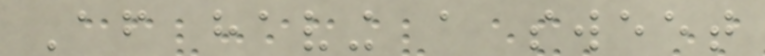After having a sweet
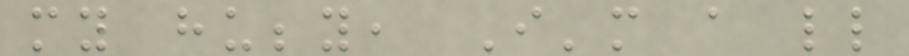my hubby, I'm a little
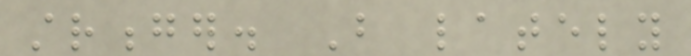stronger. But lately
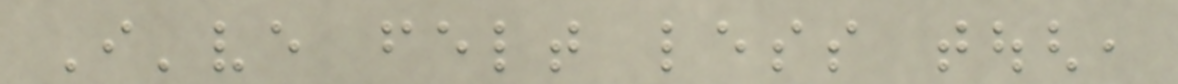I've felt less tough,
